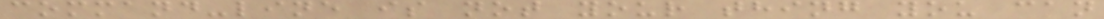command-line is not your thing you can
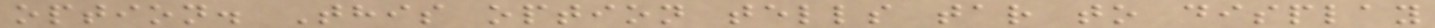option. This option tells tar to display
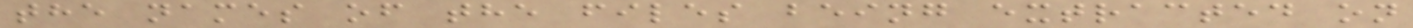the names of the files being extracted on
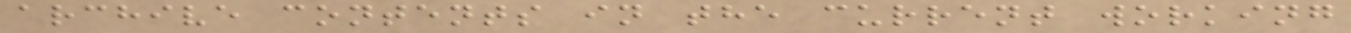archive contents in the current working
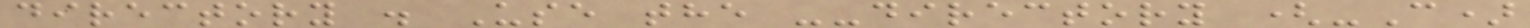directory . Use the --directory (-C)
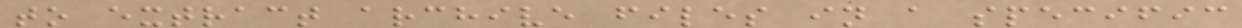to extract archive files in a specific
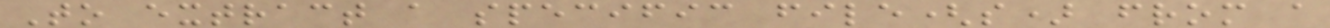To extract a specific file(s) from a
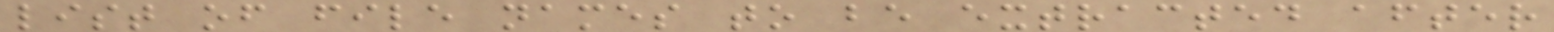list of file names to be extracted after
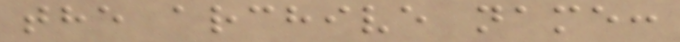the archive name:
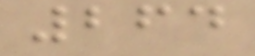264
